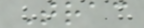Trac
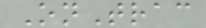OnTrac
